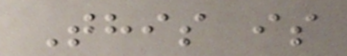This is
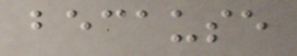because
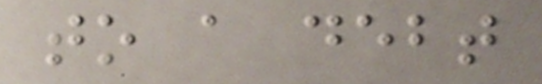to a debt
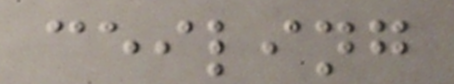ceiling
